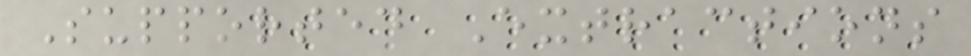Supported Extractions
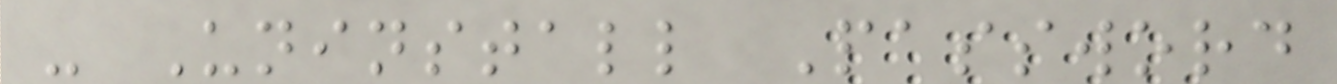- Uninstall Password
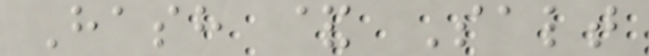Hash & Salt
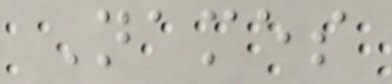Names
